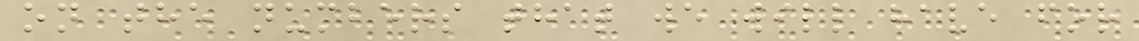on the numbers that we will have for
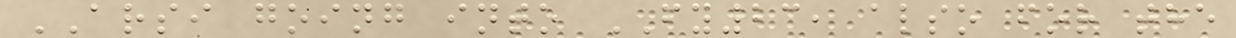ARSI going into FY23, also for the
